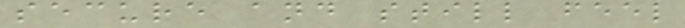secure and still feel
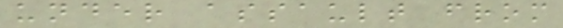under assault from
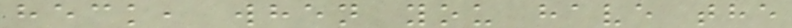heck, when you have the
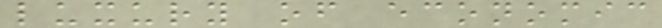luxury of economic
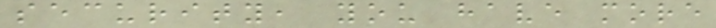security, you have more
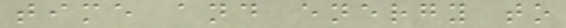time and energy to
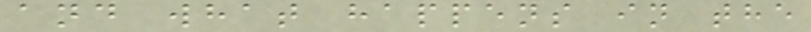and what happens in the
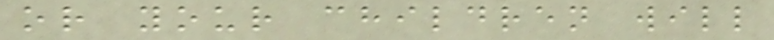or your children will
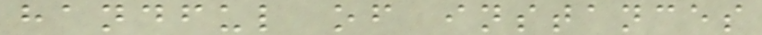handful of instances
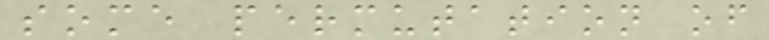some permutation of
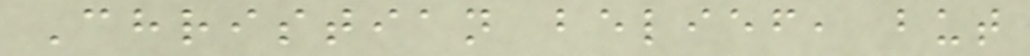Christian belief, but
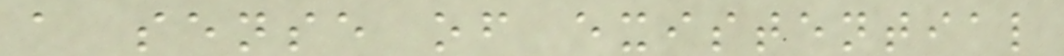a sense of existential
